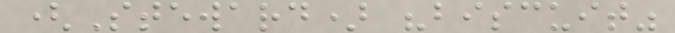(Steward) "biscuit"
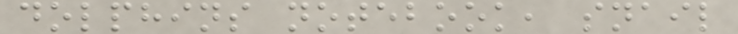dolphins notebook, snail
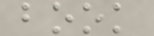book
